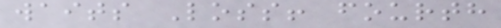waits Loss! fourth
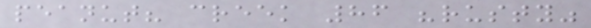peanut? creek 86 "rusty"
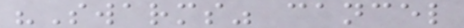"Swarms" cancel
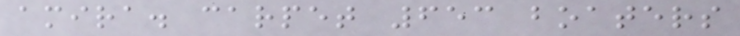amira. carpet 653 boaters
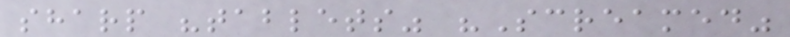sharp "tablets" "Screamed"
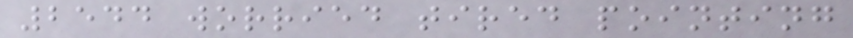2544 worried tired pointing
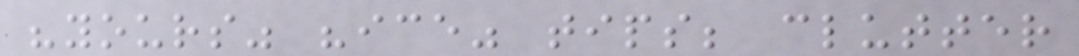"yours" "ice" tips; clutter
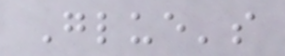Glue's
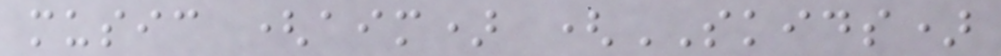music (aim) (SKIDS)
